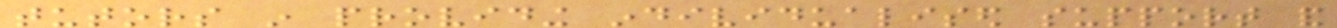tutors in providing individualised support and
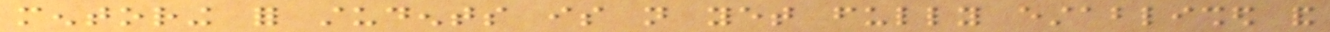mentoring for students is not yet fully established and
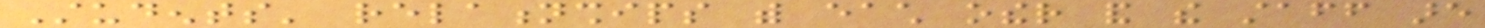Students' relationships with each other and the staff are
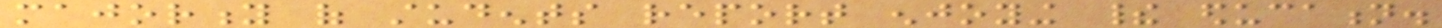majority of students report enjoying their education.
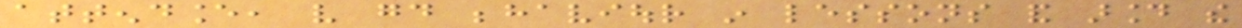attendance, very good behaviour in lessons and around the
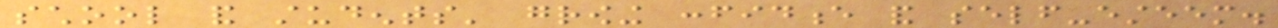school and students' growing confidence and self-esteem.
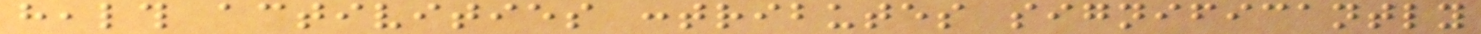health activities contributes significantly
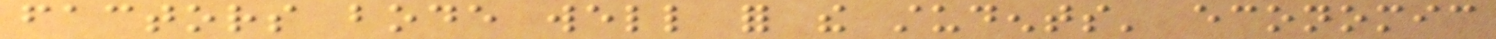factors bode well for the students' economic
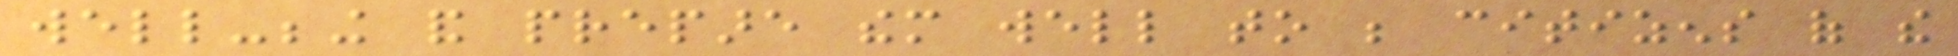well-being and prepare them well to be citizens of the
